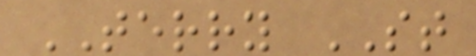TERRY ST
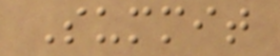Summit
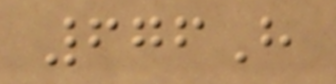676H
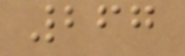267
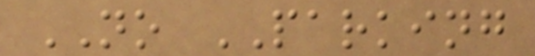NO PARKING
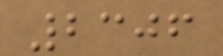2306
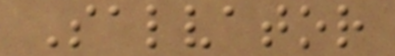Salvator
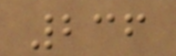236
